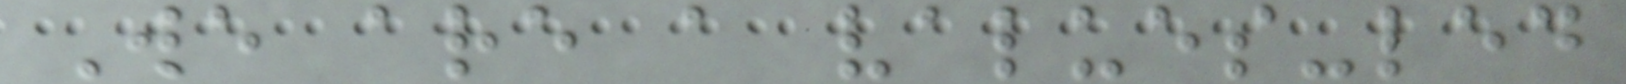We are a values-led
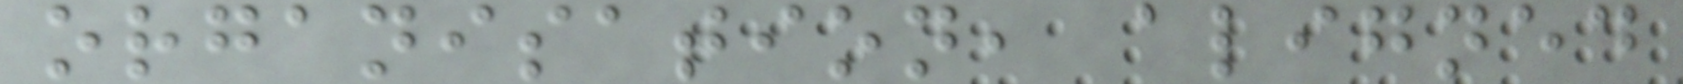organisation, aligned
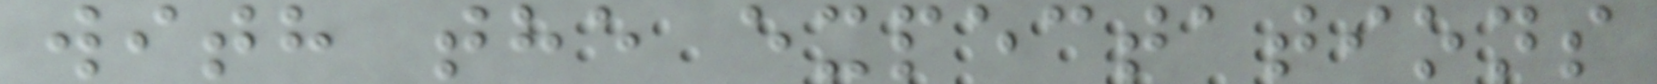with the expectations
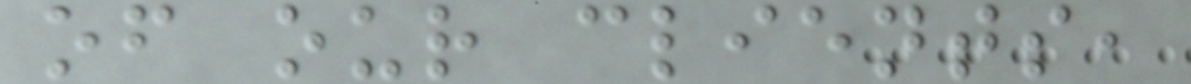of our clients,
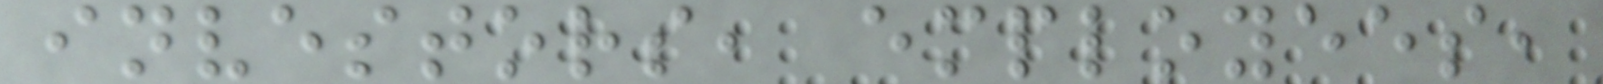investors, employees,
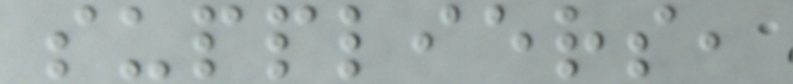suppliers,
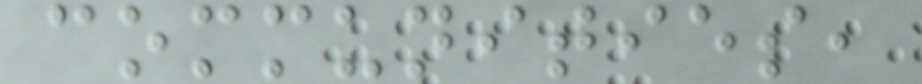communities,
